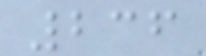236
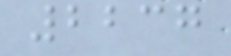2237
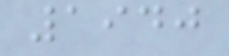1940
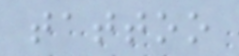tattoo
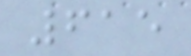615
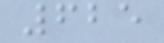625
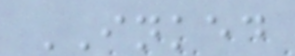INKED
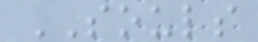SOULS
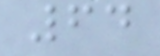64
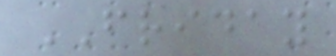FRIDAY
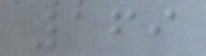169
